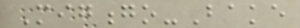Migongo-Bake
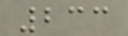233
